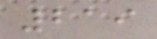219
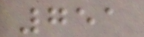751
